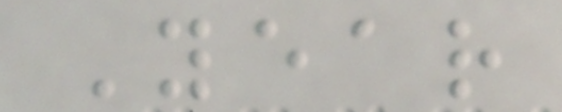Year
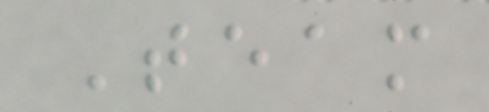Team
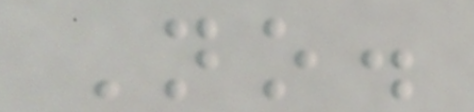No.
